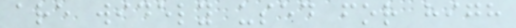are widely used for high
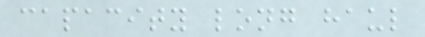capacity long haul
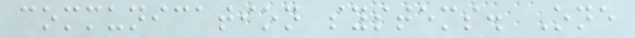communication systems. One
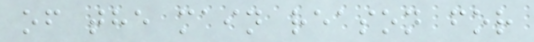of the main reason for
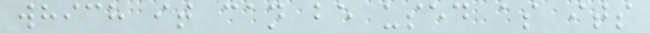which it can be used as its
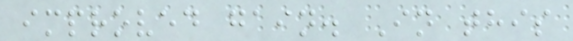improved gain. In this
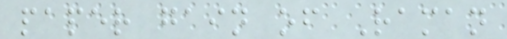paper gain of Raman
